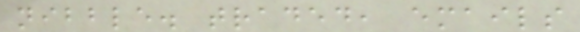nibble. traded, emails
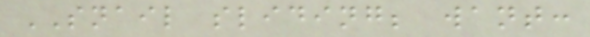SNAIL sliding; want:
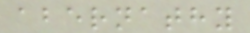abernathy
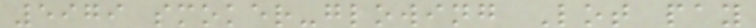5979 smoker-glowing Lot pay
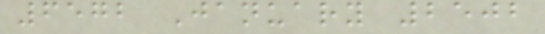6572 January 2502
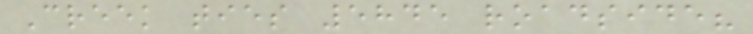Creek ties 5845 roadside?
